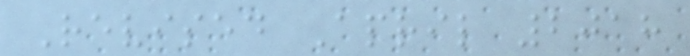Revised April 2018
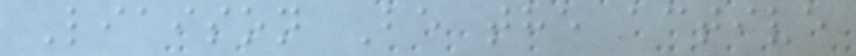Liaison Be the active
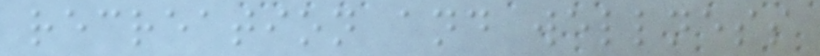recreation and wellness
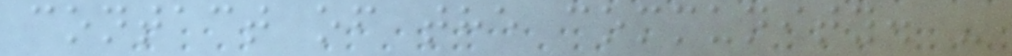contact of the community. -
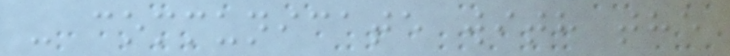- communicate with the
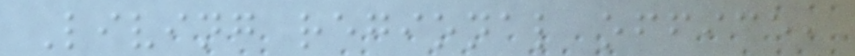Living regional office,
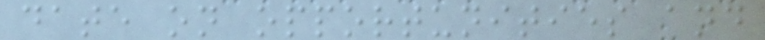date on opportunities and
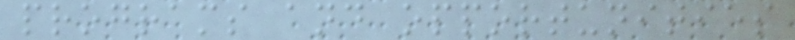programs and opportunities
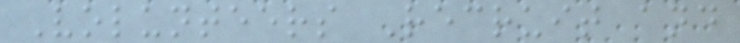Volunteers Recruit and
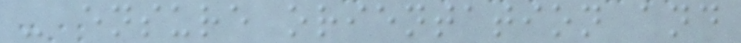- ensure orientation and
